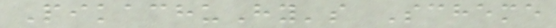PikachuHy's Scheme
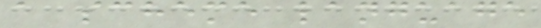a scheme language
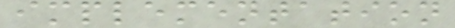implementation
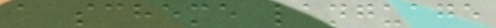a scheme language
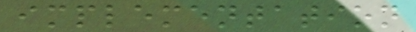implementation
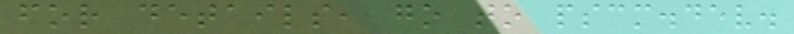for details, go to pscm.dev.
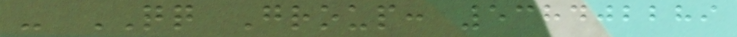- QQ Group: 538402289
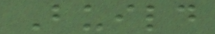Build
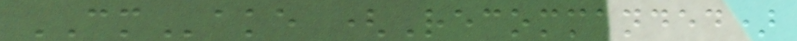CMake (Recommanded)
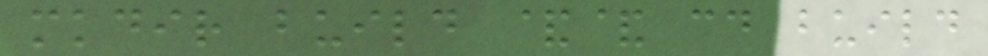mkdir build && cd build
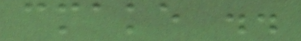cmake ..
